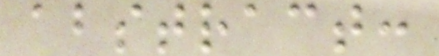abstract:
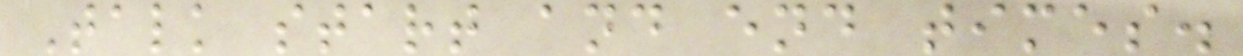Talk start and end times.
